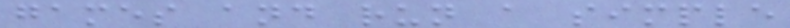games and run a simple
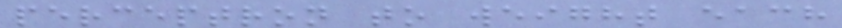perceptron to weight each
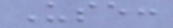Use:
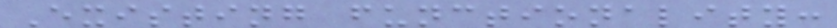Existing functionality:
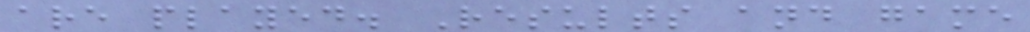are played. Results and game
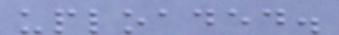uploaded.
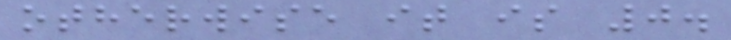otherwise it is 0.
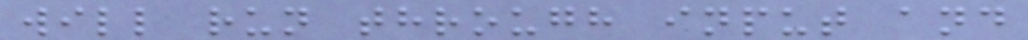will run through input and
